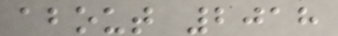about 2018
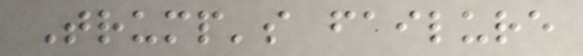Trump's failure
